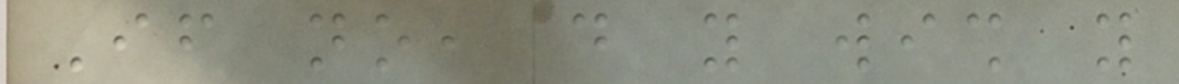If no, do you wish you
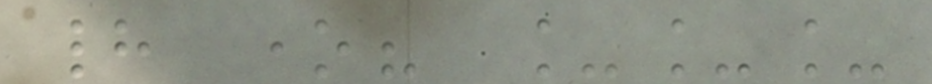had one? ___
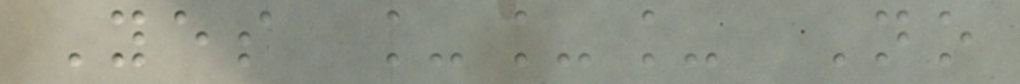Yes ___ No
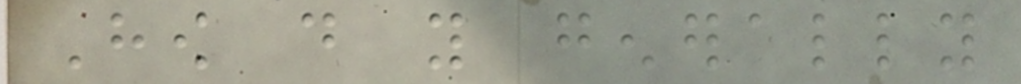How do you generally
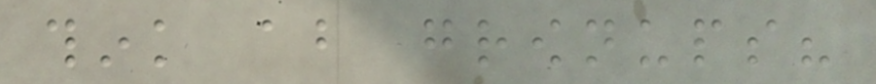think about grownups?
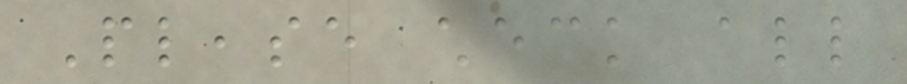Please check all
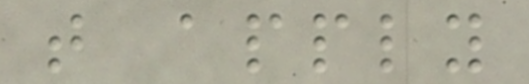that apply
